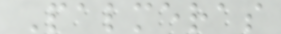Palmeras
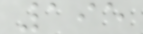195
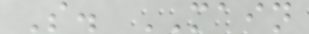S. MAIN
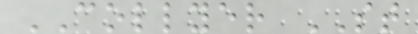COLLYER ST
